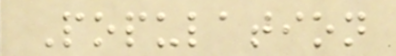Population
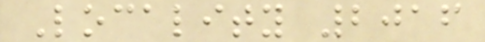Locality 2016
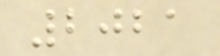2021
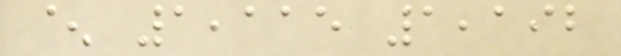^ 1,115 1,192
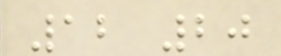12 20
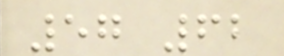57 62
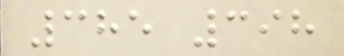385 398
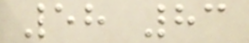58 83
